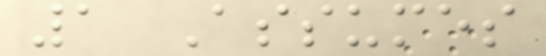1 Assumes
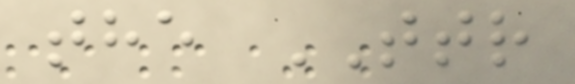the TTR
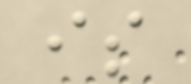is
